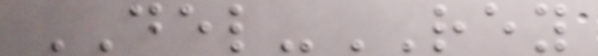DEL-REY
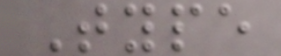Type
